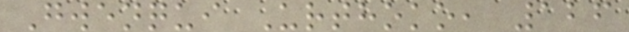Gwenqui Urthoko, 126
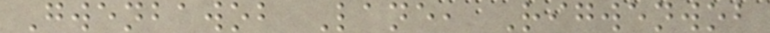Gwenbawob Lane, Rigwenwob
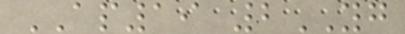AP19 2YG
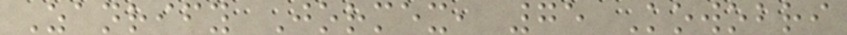Zanrify Jormex, 75 Kowobri
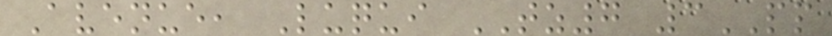Avenue, Luqui TZ7 3PP
